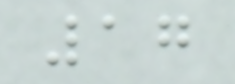17
